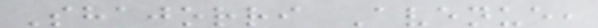Shajorri Avenue,
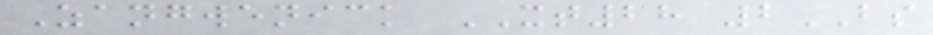Zangwenick XT28 2BS
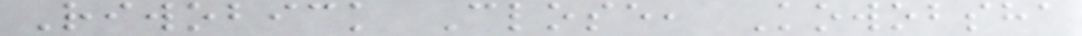Riwobick Close, Kowobsha
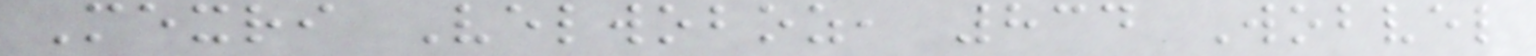Mexri Velwoboz, 834 Wobvel
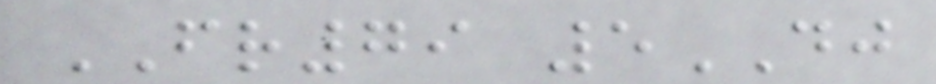FR79 5DJ
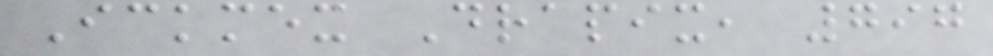Ickmex Drapix, 797
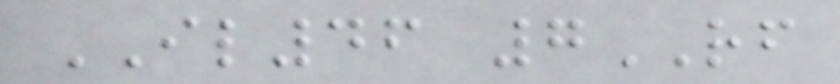IL46 7RF
